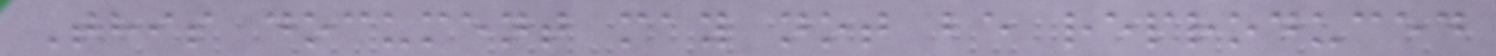This document may not be reproduced
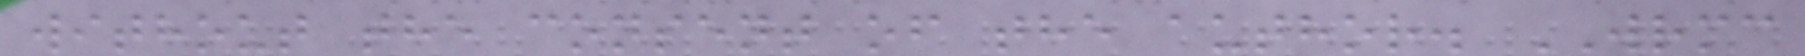without the consent of the author. WRMC
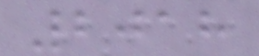2018
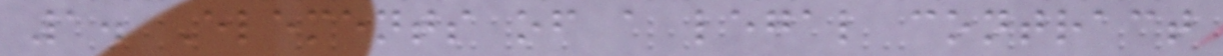1. Elements of a legal contract
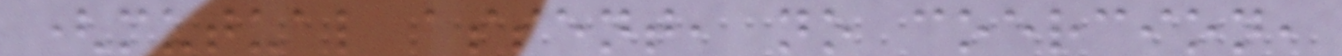(mutual assent, no coercion,
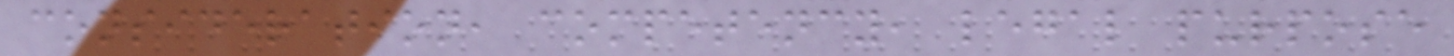consideration, competency, legal purpose
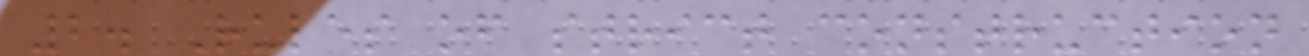2. Rules of strict construction
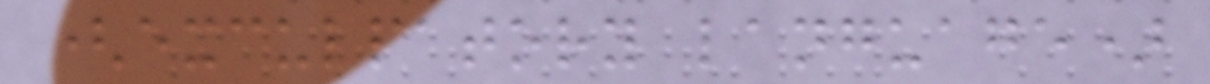(exculpatory language)
